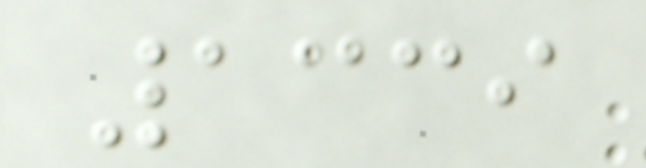1339
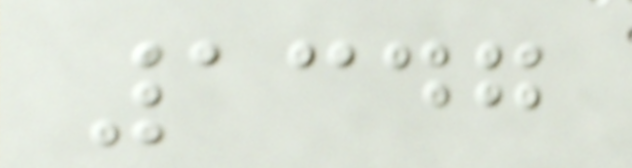1347
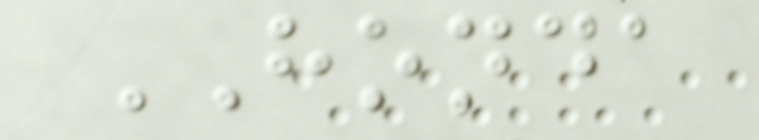HONDA
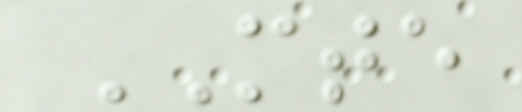MTE
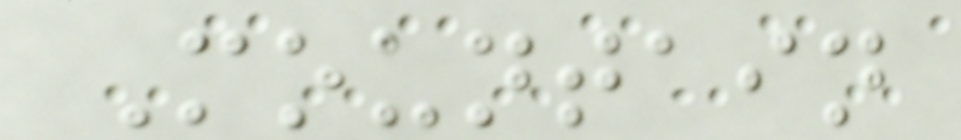Mountain
